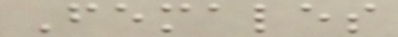Females
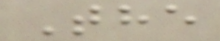The
